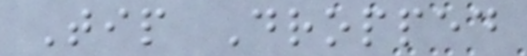Tip Dropped
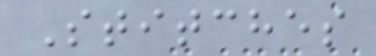Stitches
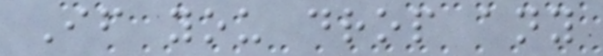If you drop any
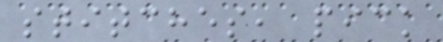stitches, pick
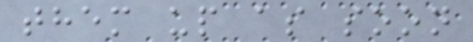them up as soon
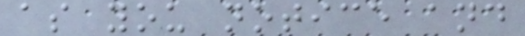as you notice and
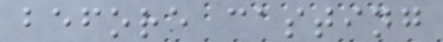before casting
